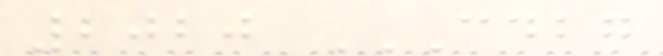2020 CDBG
